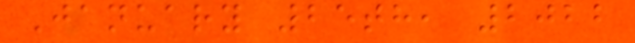January 25th, 2022
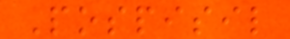Pospisil
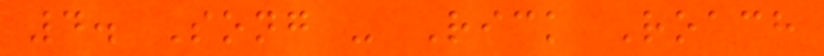4. Song - Rick Roach
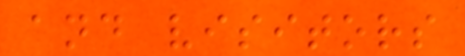and visitors
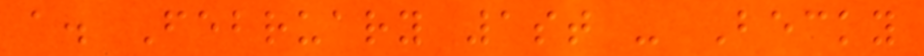a. February 1st - Becky
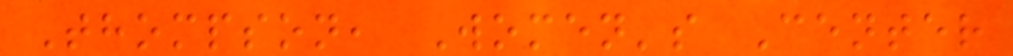Thompson, Women's Center
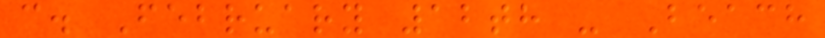c. February 12th - Beach
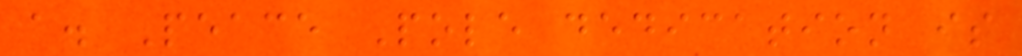a. Peace Pole dedication is
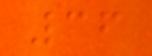36
